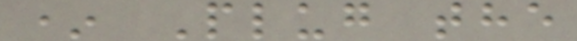* Plug the
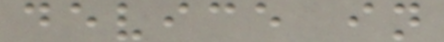device in
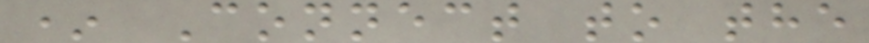* Connect to the
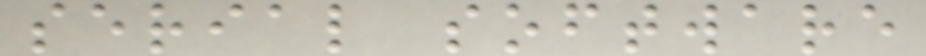serial software
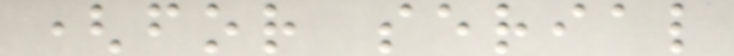(for serial
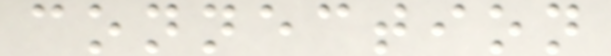connection
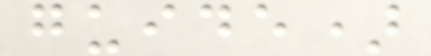guide)
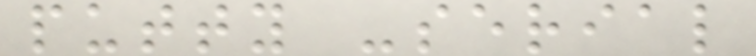putty -serial
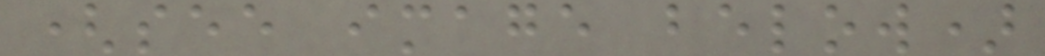(see image below)
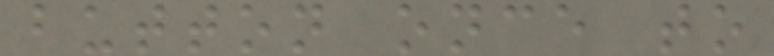button once to
